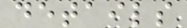details
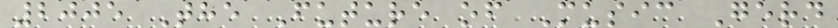2005 The Future of Music Gerd
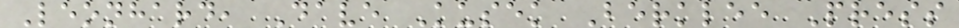Leonhard, Dave Kusek Berklee Press
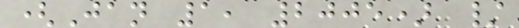(Jan 1, 2005) /
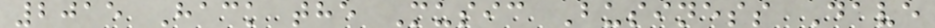2015 Hack the Music Business Dave
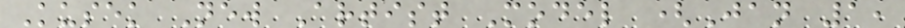Kusek New Artist Model (Jan 1,
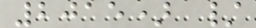2015) /
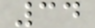34
